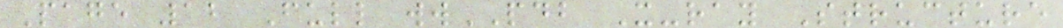Page 12 Full wwPDB X-ray Structure
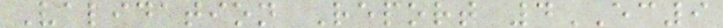Validation Report 4EC9
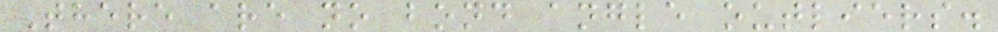There are no bond angle outliers.
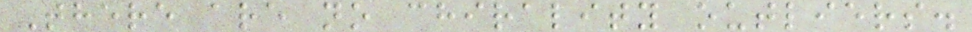There are no chirality outliers.
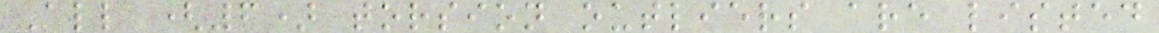All (6) torsion outliers are listed
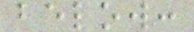below:
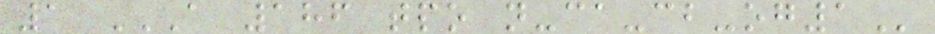1 A 186 TPO N-CA-CB-OG1
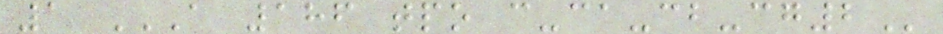1 A 186 TPO C-CA-CB-CG2
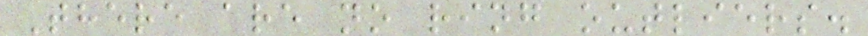There are no ring outliers.
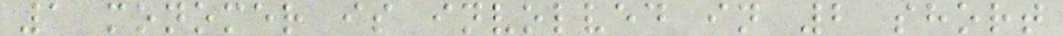1 monomer is involved in 2 short
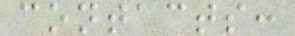contacts:
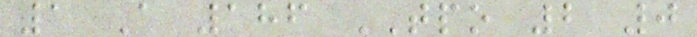1 A 186 TPO 2 0
